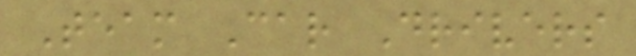Team Car Drivers
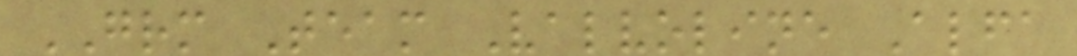GRM Team Valvoline Alfa
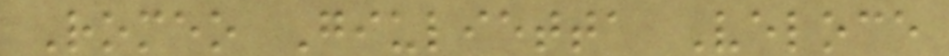Romeo Giulietta Veloce
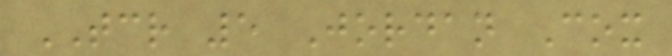TCR 5 Jordan Cox
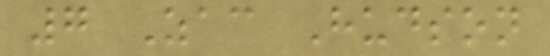7 Zac Hudson
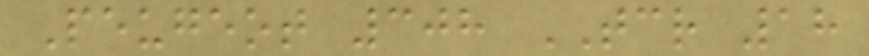Peugeot 308 TCR 18
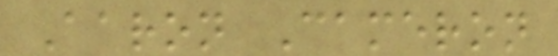Aaron Cameron
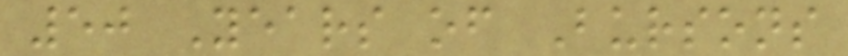50 Years of Bursons
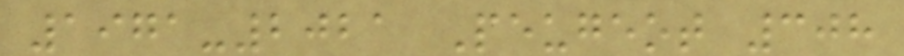1971-2021 Peugeot 308
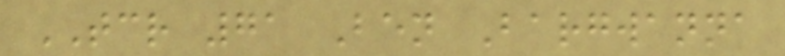TCR 71 Ben Bargwanna
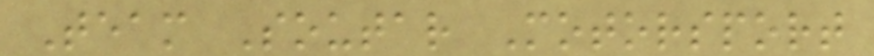Team Soutar Motorsport
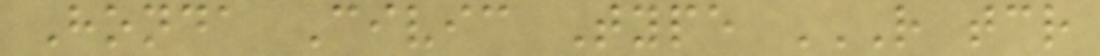Honda Civic Type R TCR
